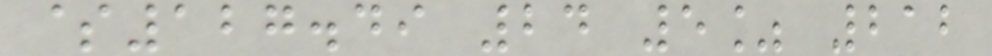$127.49 24 5% 212
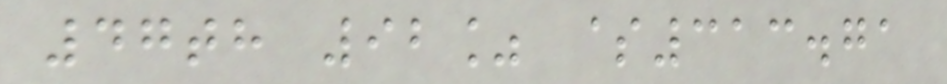47th 92% $313.71
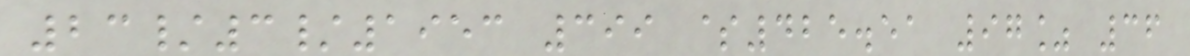23/3/1953 399 $425.51 97% 36
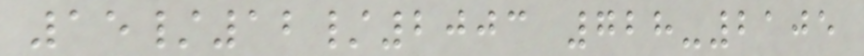15/12/2003 728-2105
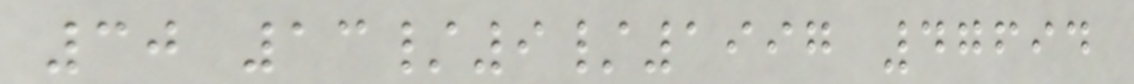30 13/9/1997 47694
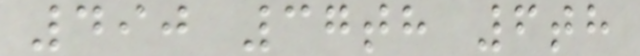490 37th 6th
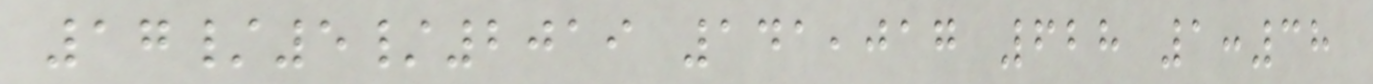17/5/2019 141,017 628 1:38
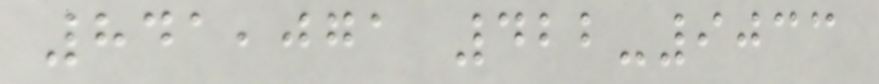841,071 422-9033
